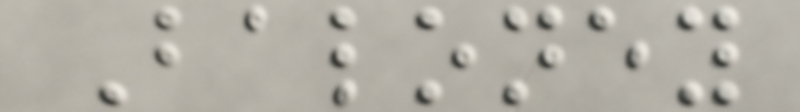Baloney
